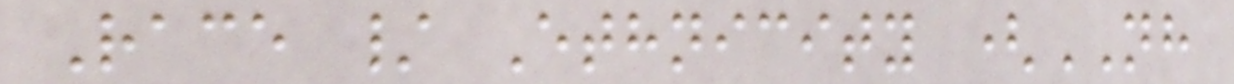Race / Ethnicity (NH
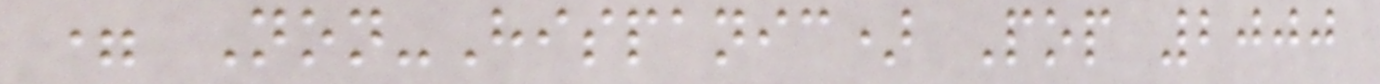= Non-Hispanic) Pop 2000
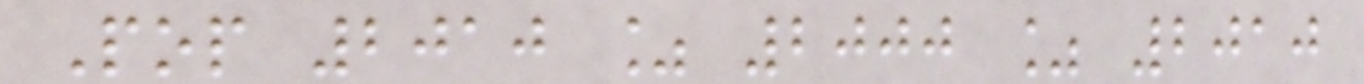Pop 2010 % 2000 % 2010
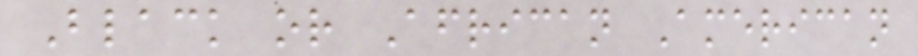Black or African American
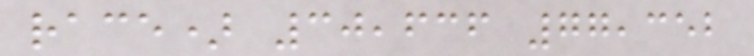race) 30,636 77,352
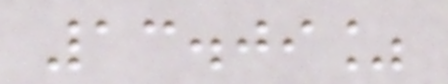13.09%
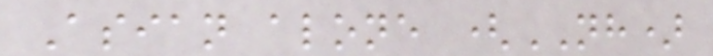Asian alone (NH)
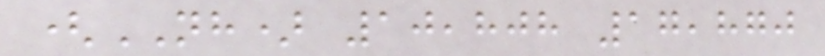(NH) 10,808 17,870
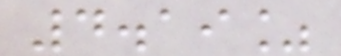4.19%
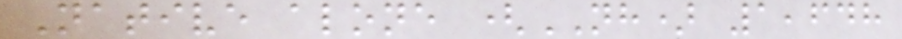Native alone (NH) 1,648
